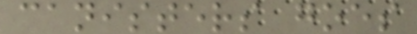canisters goes
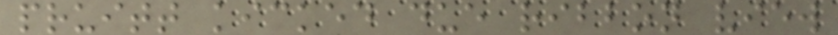pruitt kicked due ribbon view
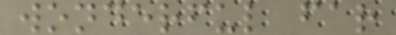wonderful far
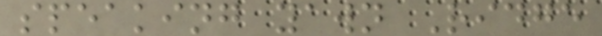speaking yawn Ridge
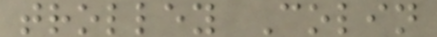trolley Colin
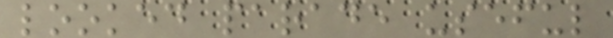looked parade useful
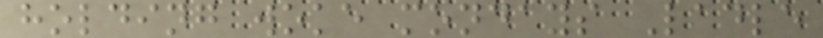holding woke mondays Ladle
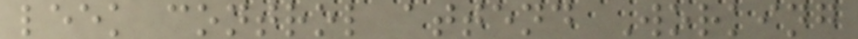leek control attend Working
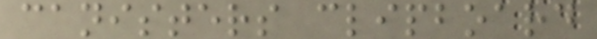canisters clipboard
